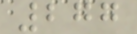277
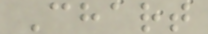Chart
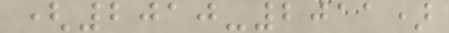(2010-2011)
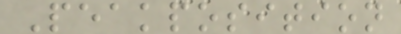Peakposition
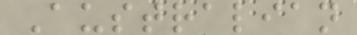Australian
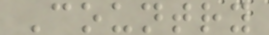Country
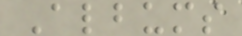Albums
